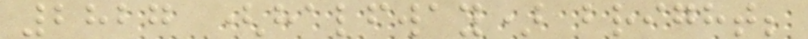2827 (halfway) bright;
